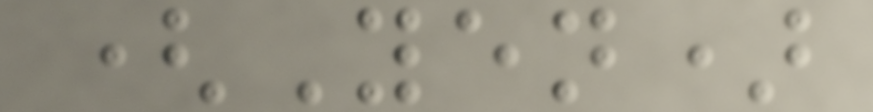(Yen)
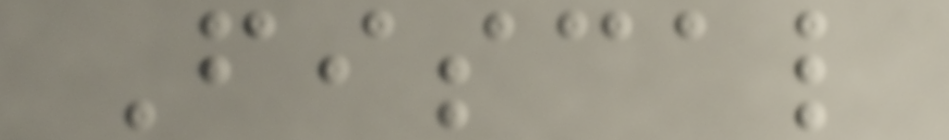Fiscal
